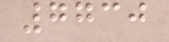7730
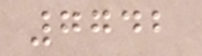7742
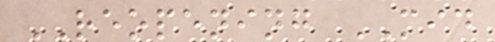REOPENING MID
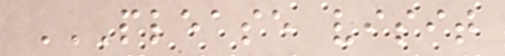PLEASE VISIT
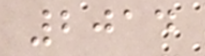2014
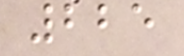225
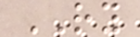RY
